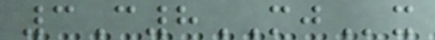3C8MJx
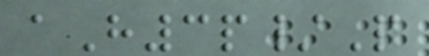aH3p/P
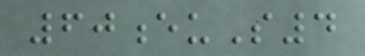60euS4
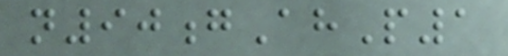n90gAhP1
